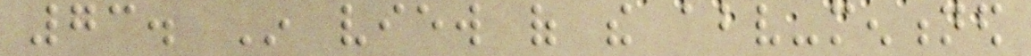73. In view of the above-mentioned
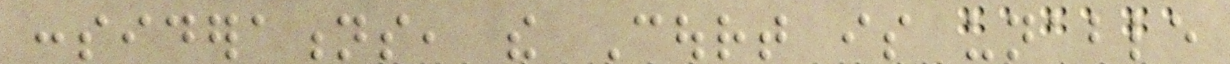considerations, the Court is unable
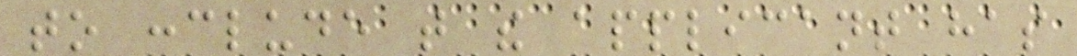to conclude that the applicant has
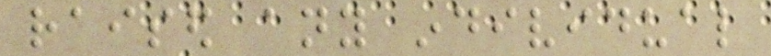raised any individual
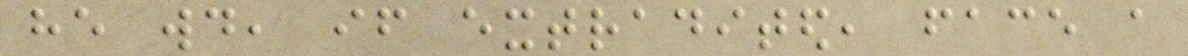he would, if extradited, face a
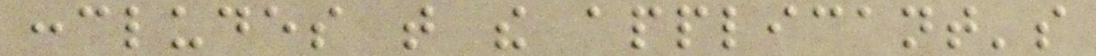concludes that the applicant's
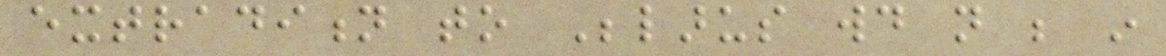extradition to Belarus would not be in
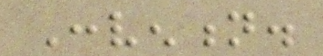Convention.
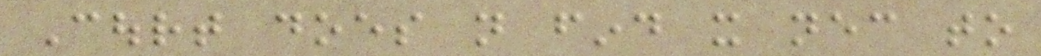Court does not find it necessary to
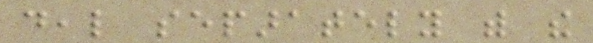deal separately with the
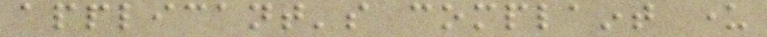applicant's complaint under
